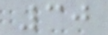30
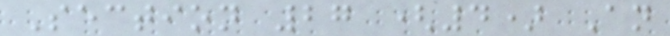Section 27 (4) An
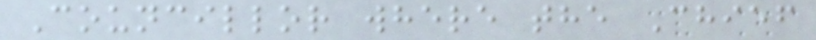Councillor where the Chief
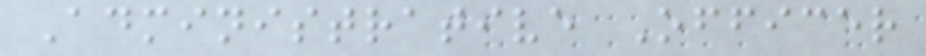Administrative Officer
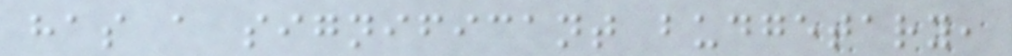has a significant budgetary,
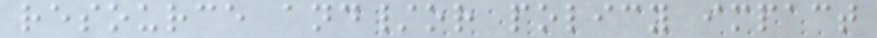resource and/or policy impact
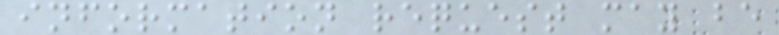information request may be
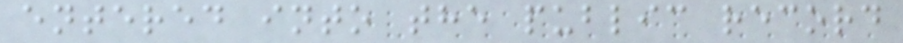entered into the public record
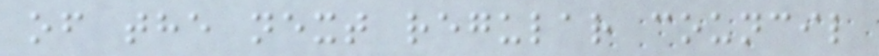of the next regular council
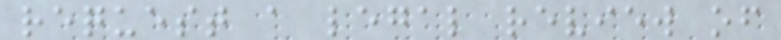request a legal review of
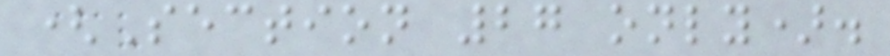(Section 27 only).
